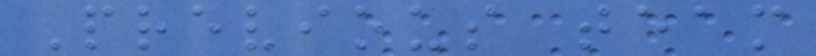Previous team
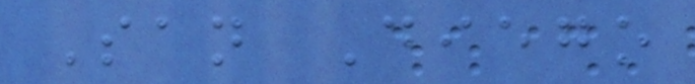San Diego
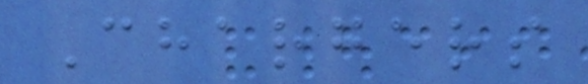Chargers
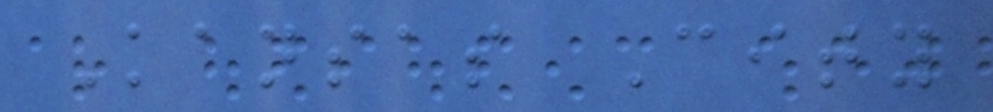Kansas City
